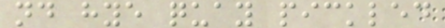nd hye quay pickled
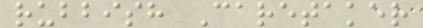rubbish Caretaker
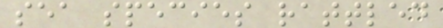sea species rattled
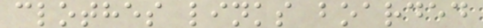clothes links boarded
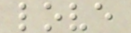love
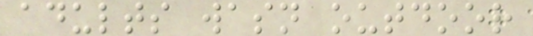adults wasn outdoor
